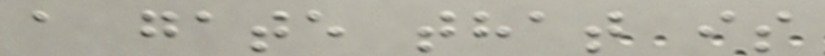a gate that is
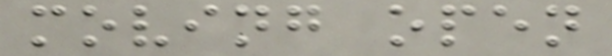moving open
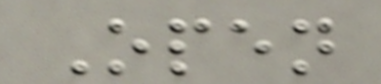Open
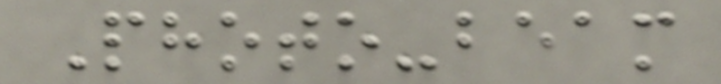Photo-beam
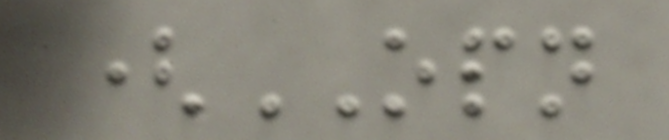(OPN
